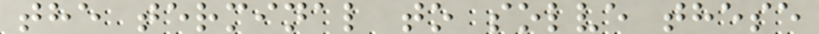the terminal to solve these
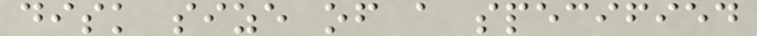disk size of a specified
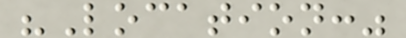"Location:"
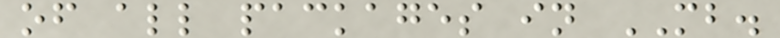of all packages in MB.
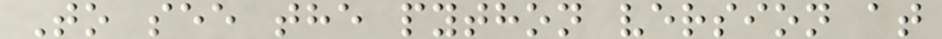To see the python version at
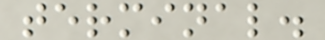terminal.
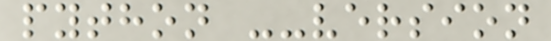python --version
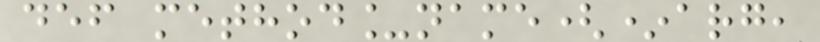def method_name(*arg,
